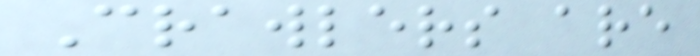Crawlers are
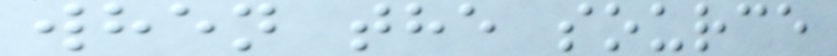when the source
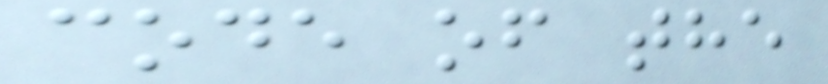code of the
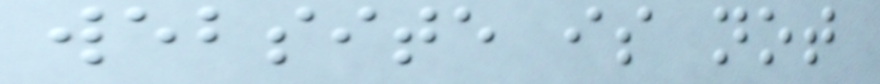website is not
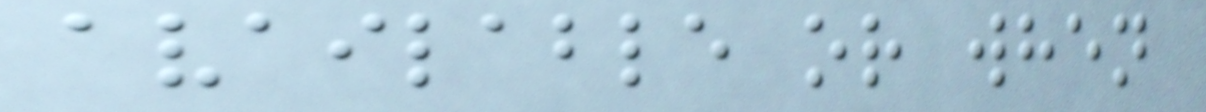available or when
